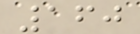160
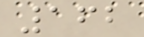162
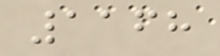1168
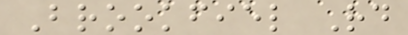Brookfiel Rd
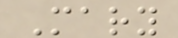Mary
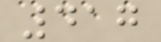417
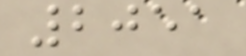2051
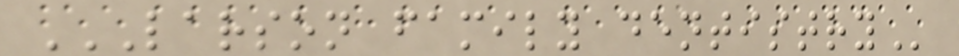LARSON FAMILY DENTISTRY
